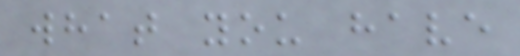what you have
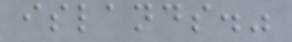islands."
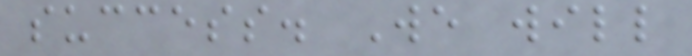success. We will
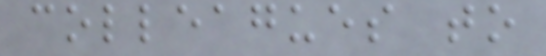colleagues to
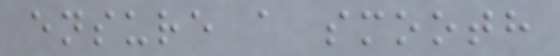ensure a smooth
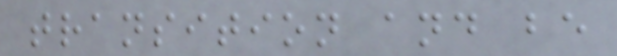transition and be
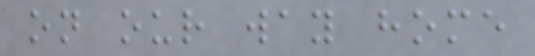on our way home
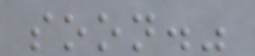soon."
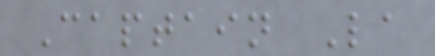Captain La
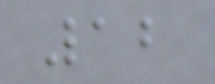12
